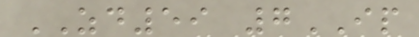ZD59 7IP
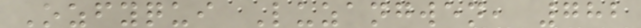Ozfyqui Luzangwen, 782
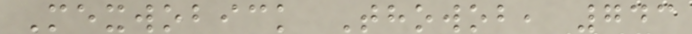Mexwobick Thowob, 743
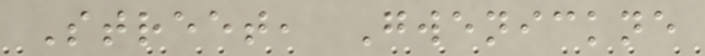Street, Gwenickne
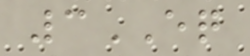3EQ
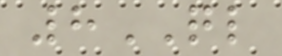8QL
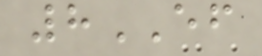8EF
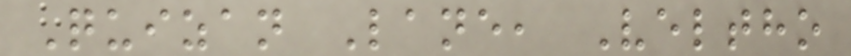Quizan Lane, Veltho
